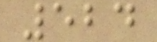524
